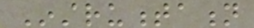Instrumentation
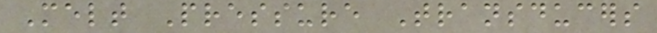Melt Pressure Transducers
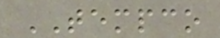TEMPCO
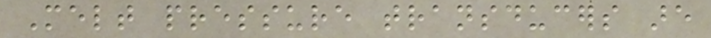Melt pressure transducers are
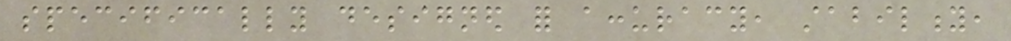specifically designed for accuracy, stability,
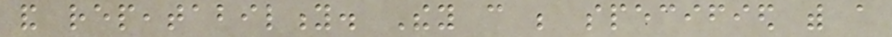and repeatability. They can be specified with a
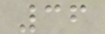36
